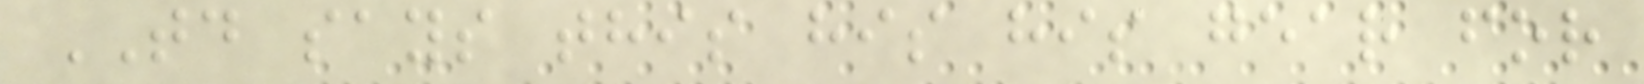TD says this his his gear for
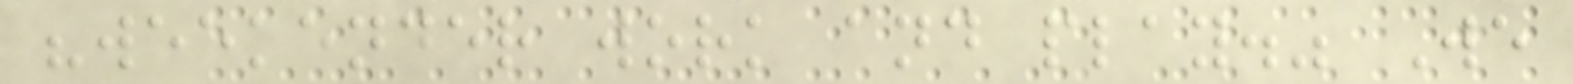"weekender work and play." We
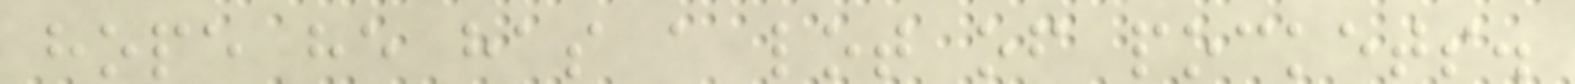hope he has a lot of pockets.
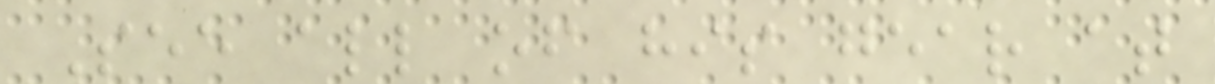See all of his gear at
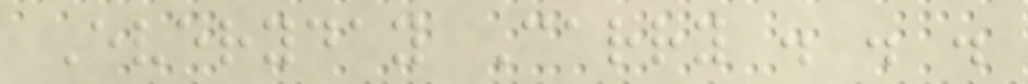Everyday Carry . . .
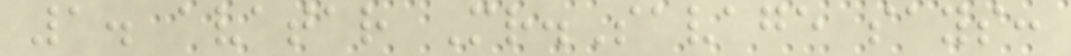1. avatar Mr.Savage says:
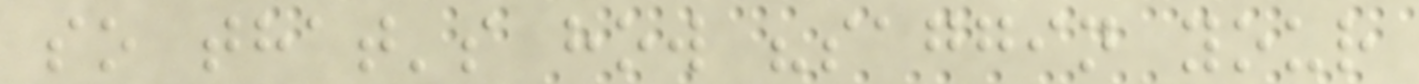so that's how "saggin your
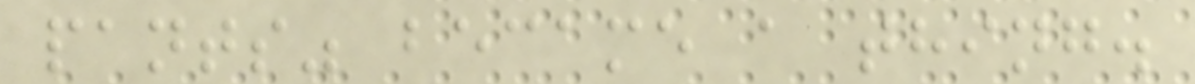pants" became a thing.
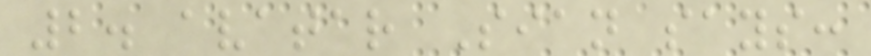2. avatar Sian says:
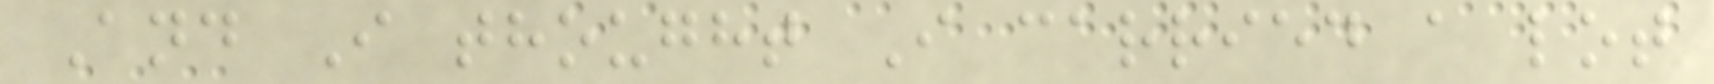And I thought I carried a lot
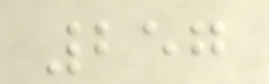257
